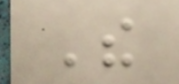The
